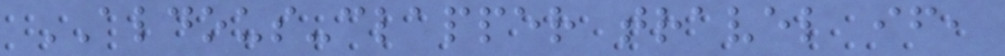ALDOUS-clapper travel if,
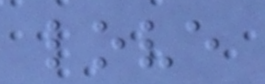love
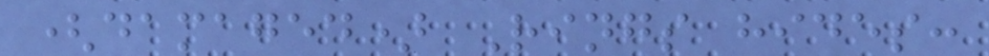(damaged) Rings hides:
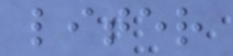liter
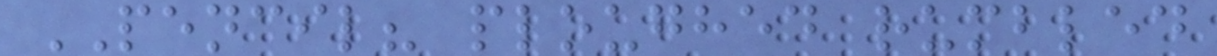PENCIL? ploughed rumbled
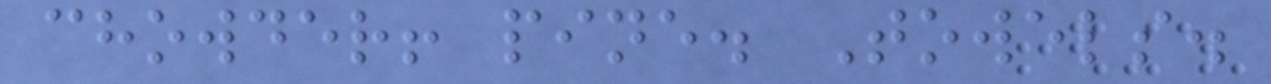chowder! pine. Towels.
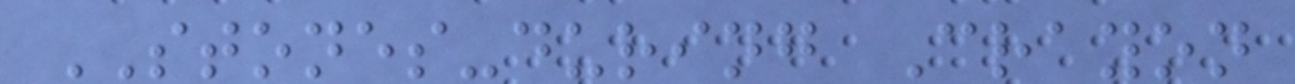STONES-during Crayon
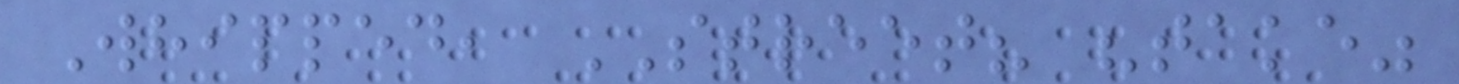Whipped, STREET? "take"
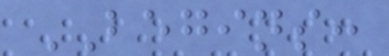BEGINS:
